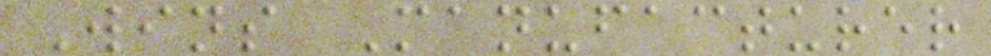Wins Manufacturer
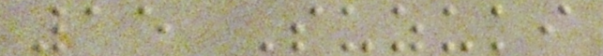15 Suzuki
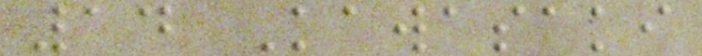14 Kawasaki
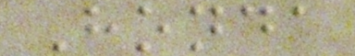Honda
